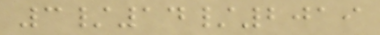3/14/2019
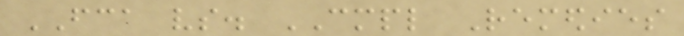FCA vs. CMPL Remedies
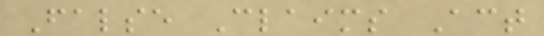False Claims Act
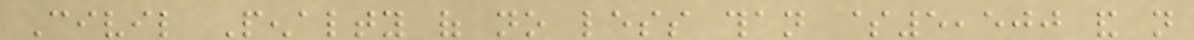Civil Penalty of no less than $5,500 and not
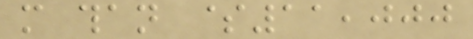more than $11,000
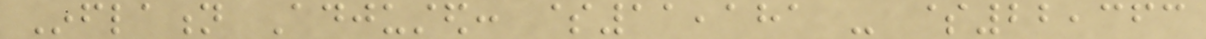Inflation Adjusted: $11,181 - $22,363
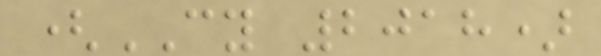(CY 2018)
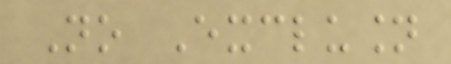No Exclusion
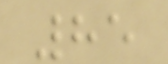85
